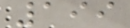199
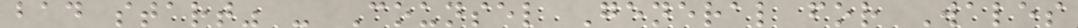bad start" - Counsel General for Wales
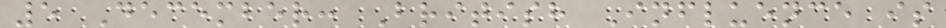5 December: British Influence is
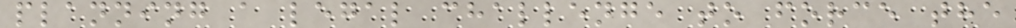planning a legal challenge to force the
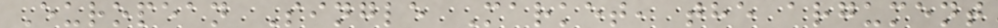European Single Market, the argument
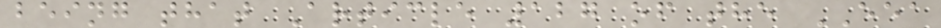being that Article 127 of the EEA
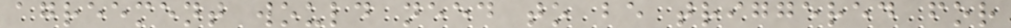agreement would need to be triggered for
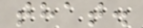that.
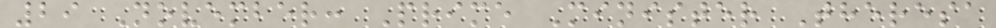29 November: Prime Minister Theresa
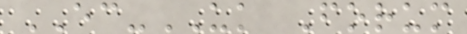EC-UK Forum
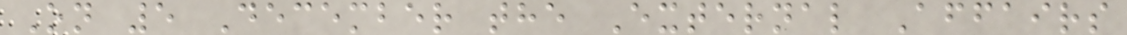On 5 December the External Affairs
